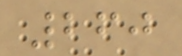260
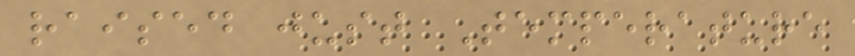raised just Temperature
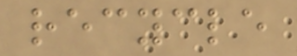recycle
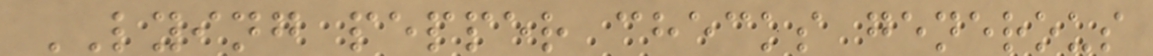LYING pepper checks generous
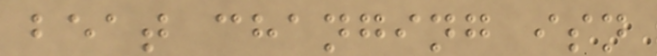beat changing isn
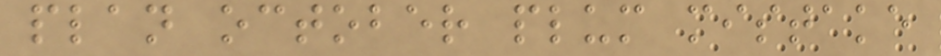plan october plum mistake
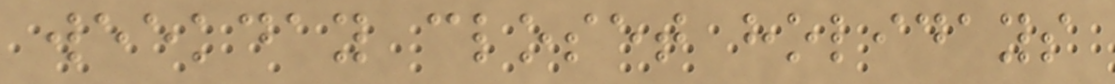weekday closet holidays
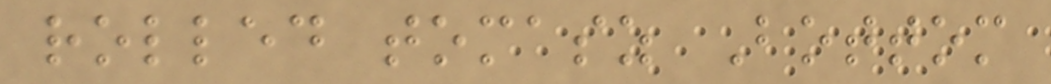rolled tomasz Bottom
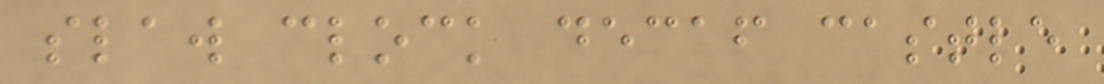slaw clock decaf castle
